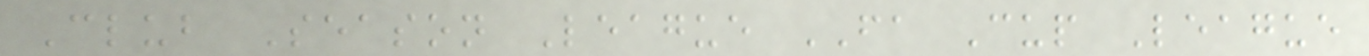Club Season League FA Cup League
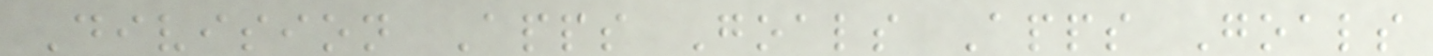Division Apps Goals Apps Goals
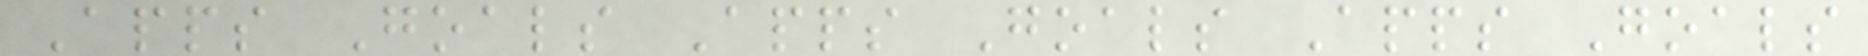Apps Goals Apps Goals Apps Goals
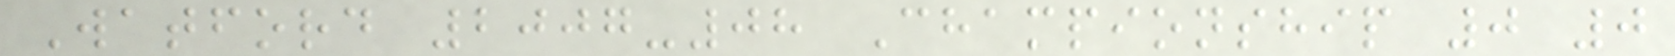Watford 2007-08 Championship 0 0
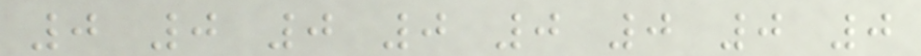0 0 0 0 0 0 0 0
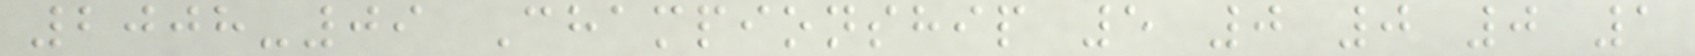2008-09 Championship 5 0 0 0 1
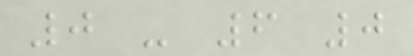0 - 6 0
